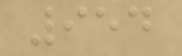954
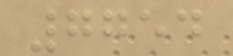7754
